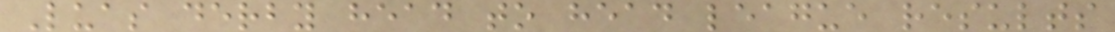Luas derby head to head league results
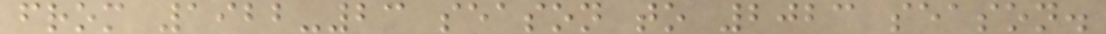from 1922-23 season to 2023 season.
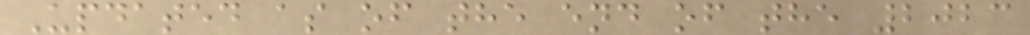Updated as of the end of the 2023
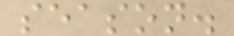season.
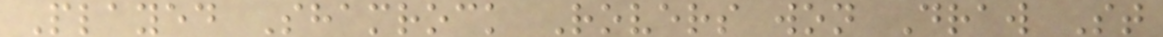Played Shamrock Rovers won Draw St
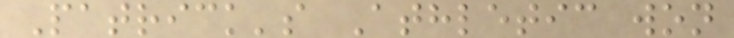Patrick's Athletic won
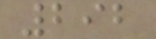292
